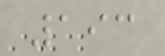193
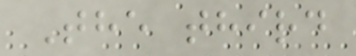The third
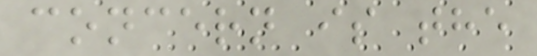concern is the
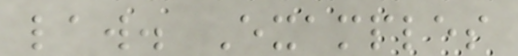law. Examples
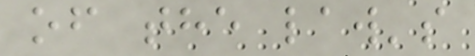of the law's
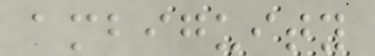ambiguity
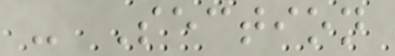- Section
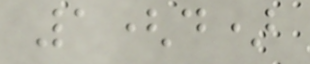1(d)
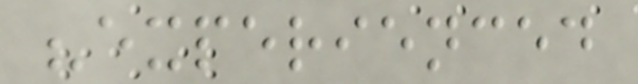"experienced
